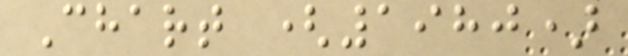Chart (1980)
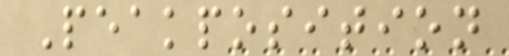Peakposition
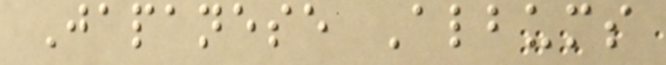Japanese Albums
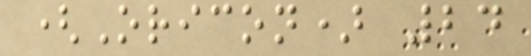(Oricon) 24
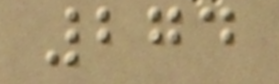274
